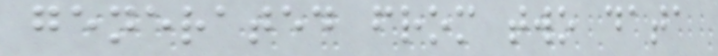generated from two data
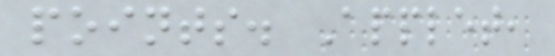points. Applet,
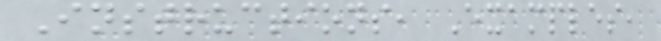Instructions, Examples,
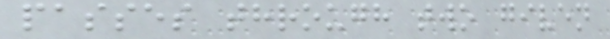passes through two given
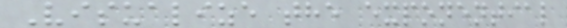Visualize the exponential
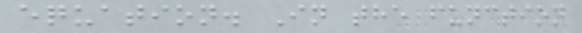equation. In the function
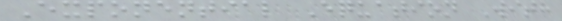Exponential Equation With
